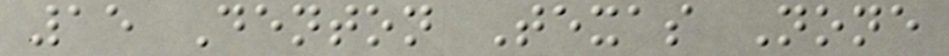15 Denton Texas None
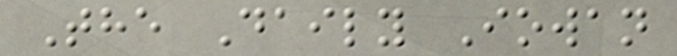The Daily Iowan
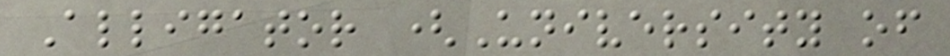Alligator (University of
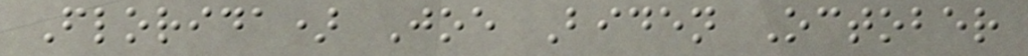Florida) Joe Biden October
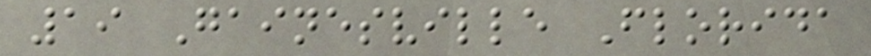19 Gainesville Florida
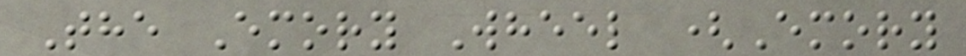The Emory Wheel (Emory
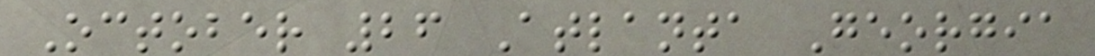October 26 Atlanta Georgia
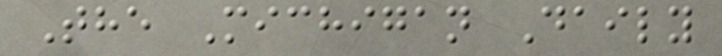The Michigan Daily
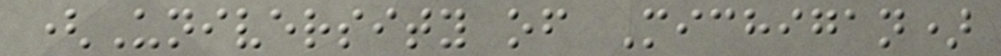(University of Michigan)
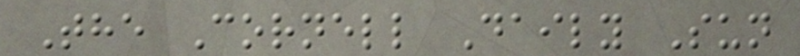The Cornell Daily Sun
